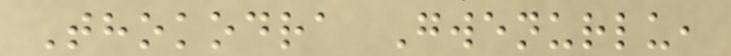Thokodra Gwenurlu,
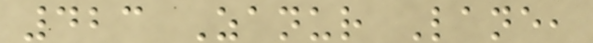423 Zanur Lane,
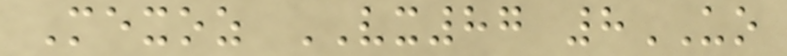Mexoz VX87 8UO
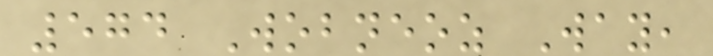574 Wobneoz Way,
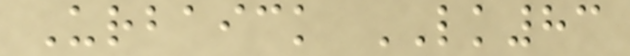Urbaick LK83
